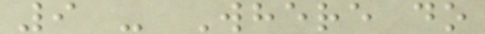9 - Where do
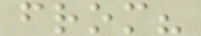from?
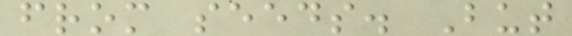from seeds. But
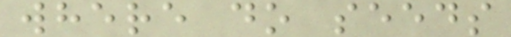where do seeds
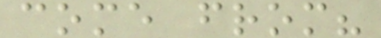come from?
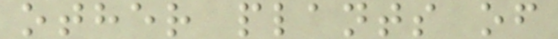other plants of
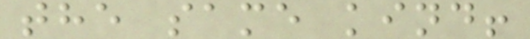the same kind!
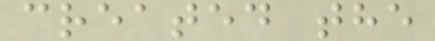created the
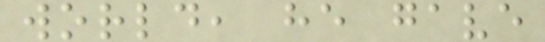world, he gave
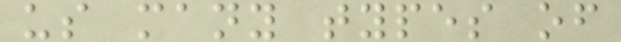us many types of
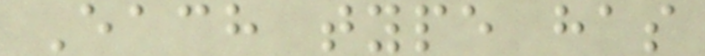Each type has
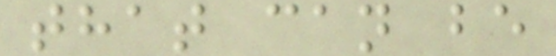that can be
